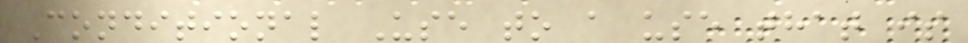Conditional Use to a use that is
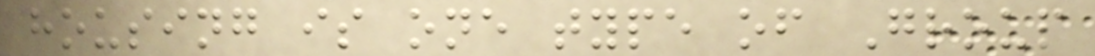housing is one type of Group
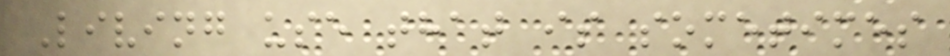Living use that is sometimes
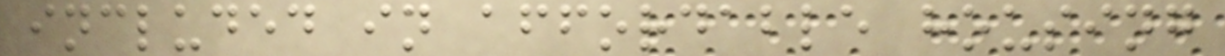included in affordable housing
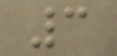3
